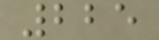225
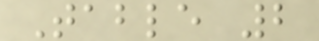Table 2
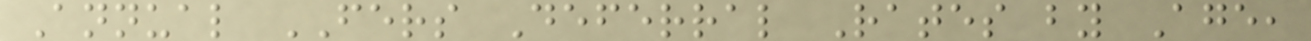Annual FERS Deferral Rates by Age,
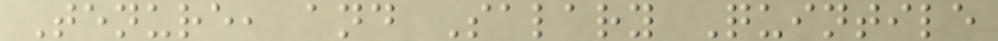Tenure, and Salary Quintile
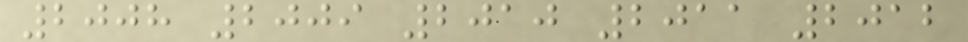2008 2009 2010 2011 2012
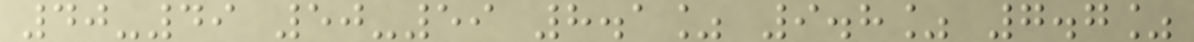40-49 50-59 8.1% 9.8% 7.7%
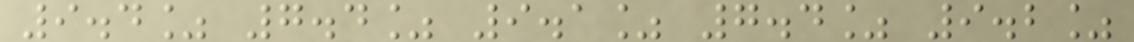9.4% 7.4% 9.1% 7.4% 9.2%
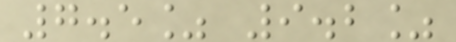7.5% 9.2%
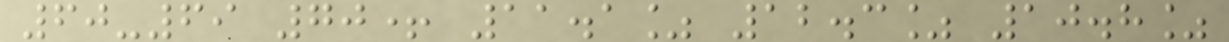60-69 70+ 11.1% 12.3% 10.8%
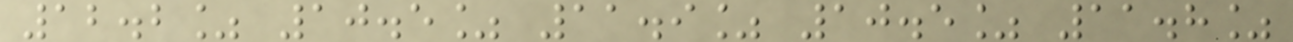12.2% 10.5% 11.9% 10.5% 11.8%
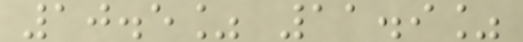10.5% 11.9%
